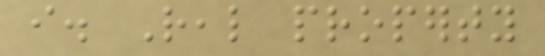i. Real property
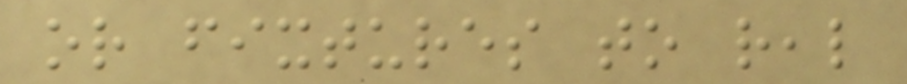or fixtures to real
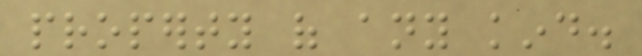property of any kind.
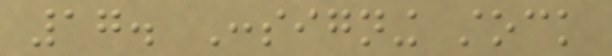17. Consigning stock
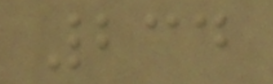234
